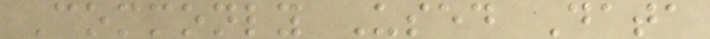Commonly Used Data
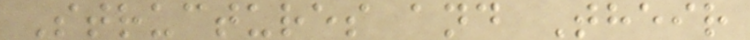Structures and Their
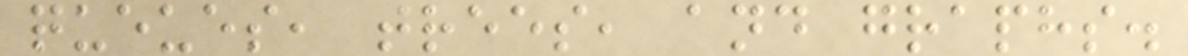queues, trees, and graphs.
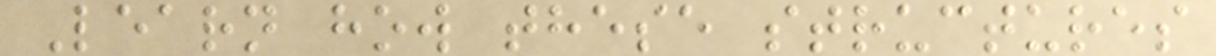Learn how these structures
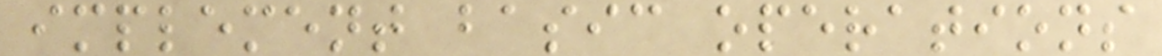implement basic operations
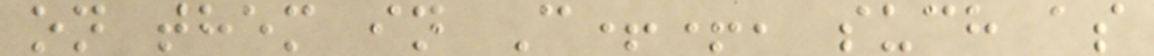on them in C++, such as
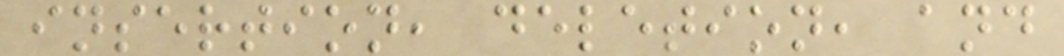insertion, deletion, and
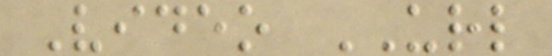Video URL
